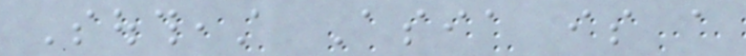Southeast Asia is a
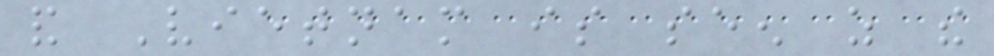and Vietnam is seen as the
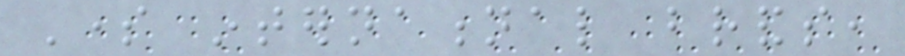Some international brands,
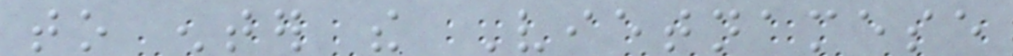to enter the Vietnamese
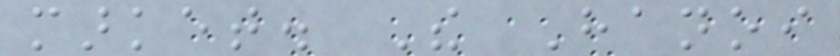market. The Hanoi
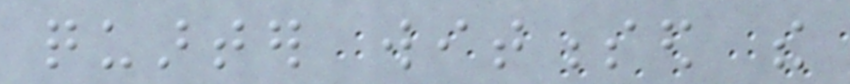quarter witnessed the
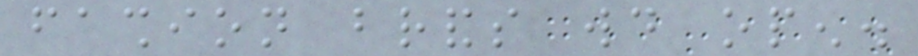fashion brands would open.
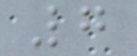7
